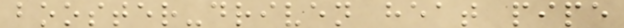booster-driven heat pipe
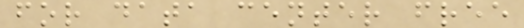for data center free
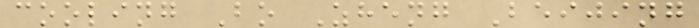cooling Bo Zheng Beijing
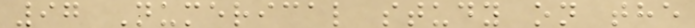97 Numerical study on the
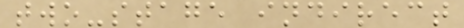two-stage indirect
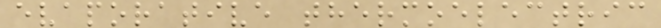evaporative thermoelectric
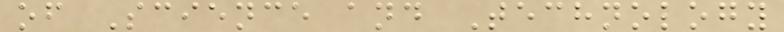of Science and Technology
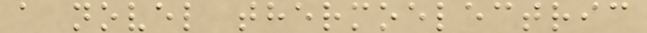a novel thermoelectric
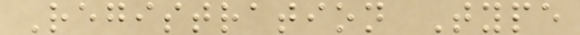Registration Type
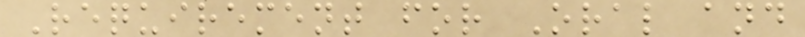Requirement for Oral and
